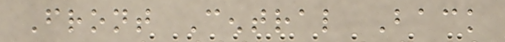Front Central Back
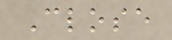Close
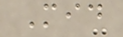Mid
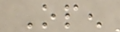Open
